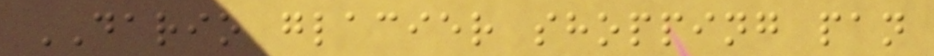DARIO glacier shopping pan
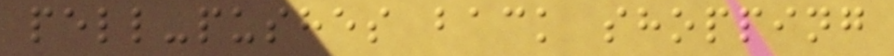pell-pushes back shopping
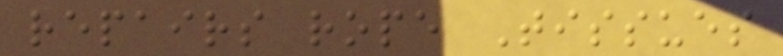repairs rope Tissues
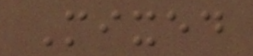Mixed
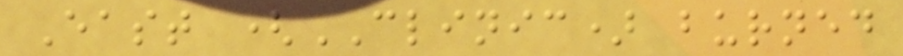East (CLINIC) burned
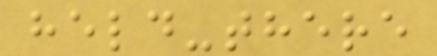held-there
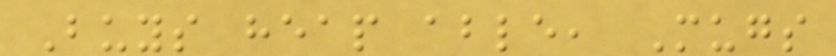Buys heap able, Mugs
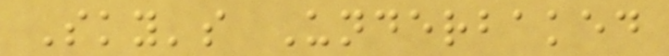Sky's Underbaked
